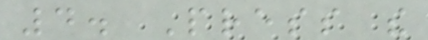4. Press the
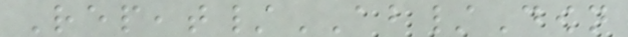Repeat/AB/Down
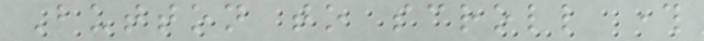Button to scroll through
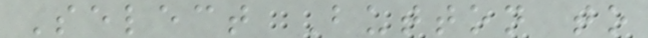Select Button to
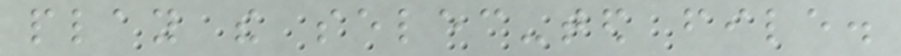play the selec-ted file.
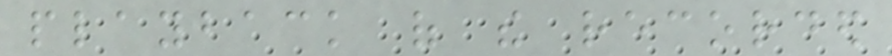playback of the recorded
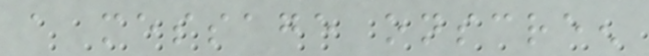a message onscreen
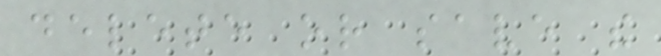delete or save the
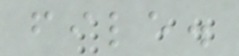file.
